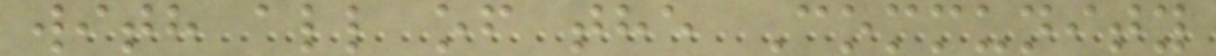with all of the Community
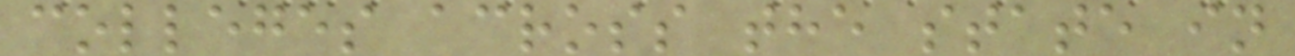colleges across the state in
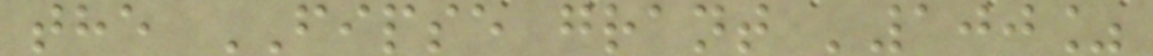the FIPSE grant '100%
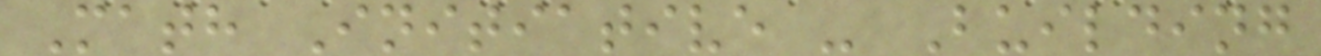Math Initiative - Building
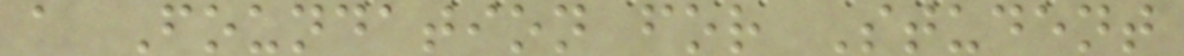a Foundation for Student
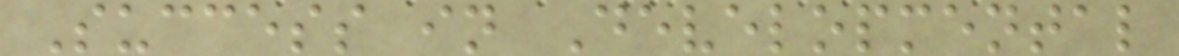Success in Developmental
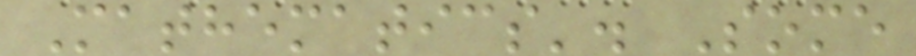Mathematics'. Some
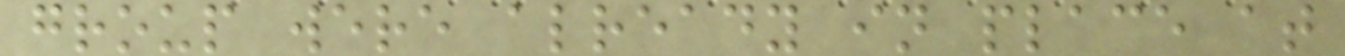group were already in place at
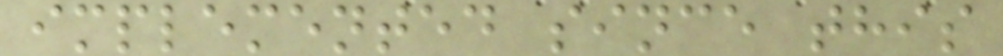implemented since this
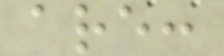are:
